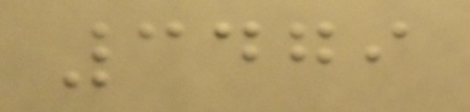3479
